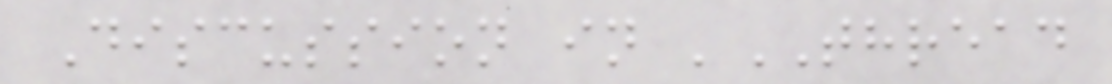Discussion in 'THREAD
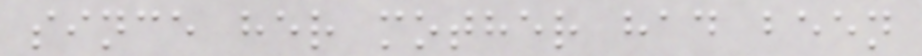since her mother had been
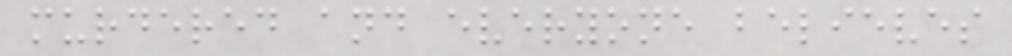murdered and everyone believes
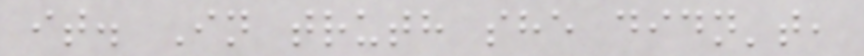it. In truth she didn't,
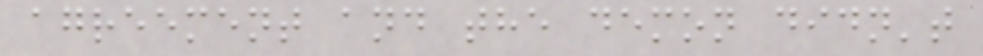agreement and the demon didn't
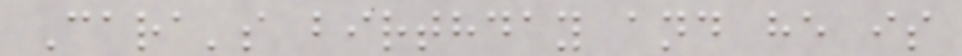Cara's birthday and he is
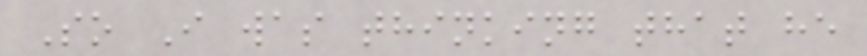So I was thinking that he
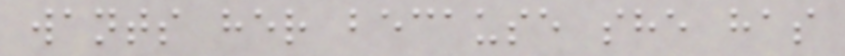wants her because she has
